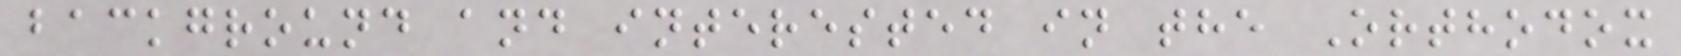background and interested in the Orthodox
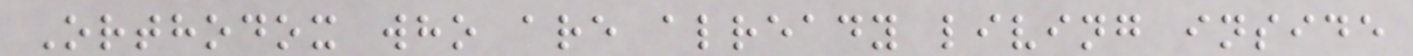Orthodox who are already living inside
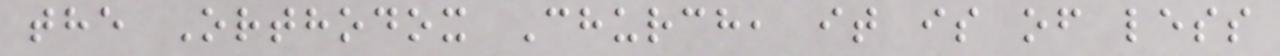the Orthodox Church, it is of less
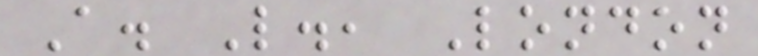A. L., London
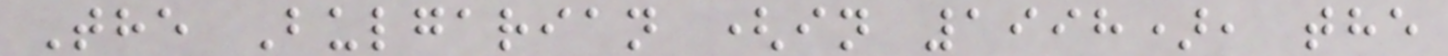The Bulgarian (in 1998), the
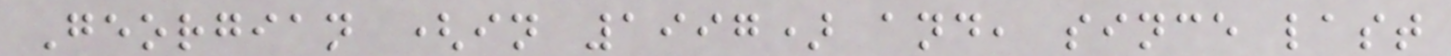Georgian (in 1997) and, since last
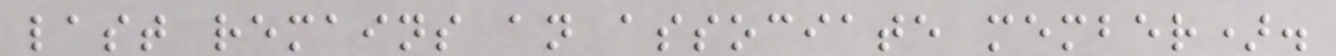last remains an associate member).
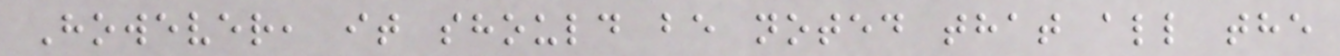However, it should be noted that all the
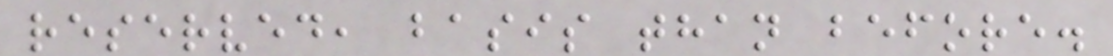reserved, basis than before.
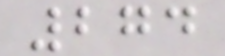274
